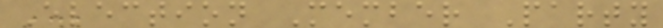Election Member Party
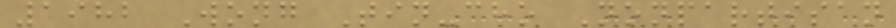1982 Wong Tin-cho Nonpartisan
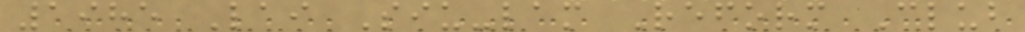1985 Lai Siu-lam Reform Club
